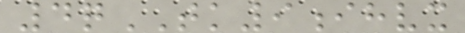4qTK9ihvx
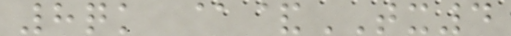8qk @&TX4
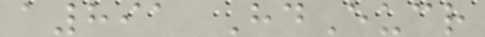a891 HdEucr
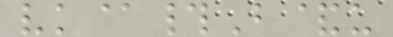vk@#B&u
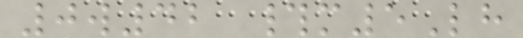0w42 #m5Lh
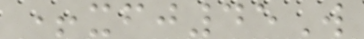+xfj45W
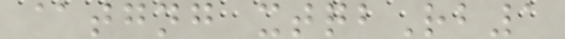@tgng xtqbRb1
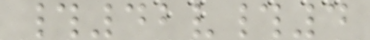#42v#4
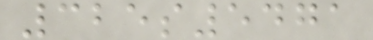325s5471
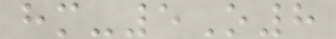hm-5O8
